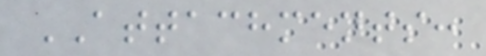ATTACHMENTS:
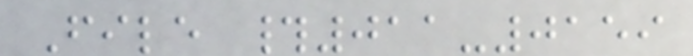File #011-0159
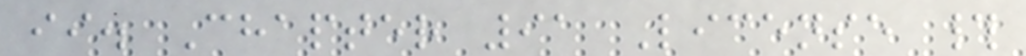ii. Chapter 91 License #
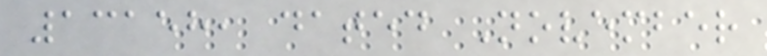13158, dated November
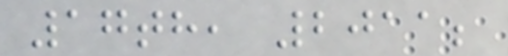17th, 2011;
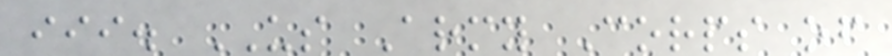iii. US Army Corps of
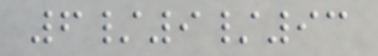6/9/93
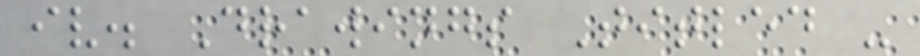iv. Drawings Titled -
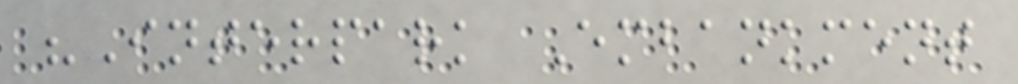"Interpark Embankment
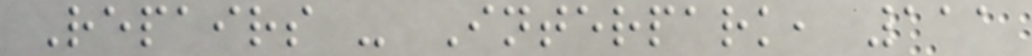Repairs - Interpark, 111
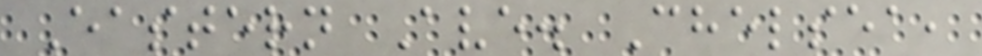Eastern Ave. Chelsea,
